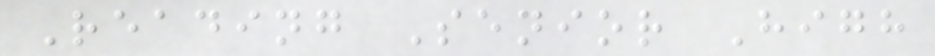Reading Senior High
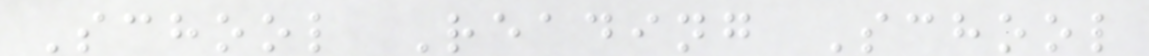School Reading School
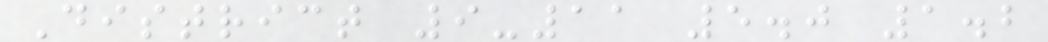District 9-11 5.0 1.2
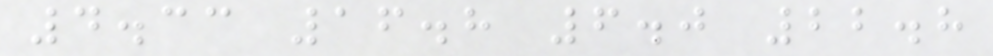4.33 16.8 6.0 22.8
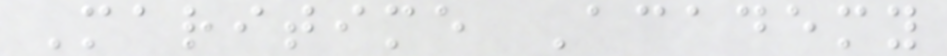Maritime Academy
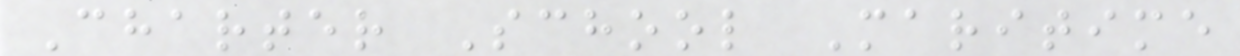Charter School Maritime
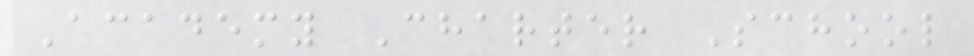Academy Charter School
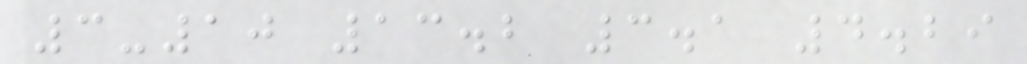3-10 13.2 3.1 4.29
